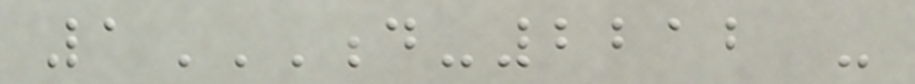1D-2212 -
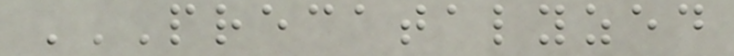PRECATALYZED
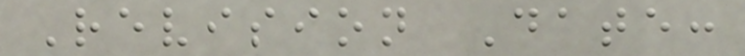Revision Date:
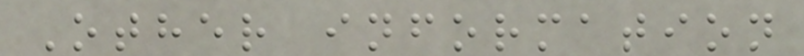Other information
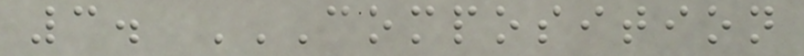3. COMPOSITION
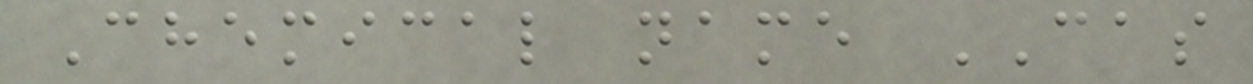Chemical name CAS
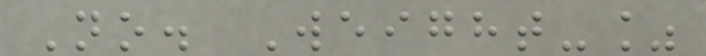No. Weight-%
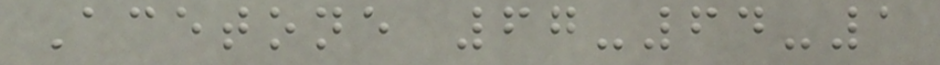Acetone 67-64-1
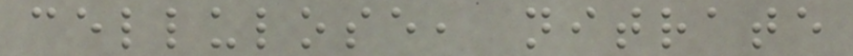cellulose, nitrate
